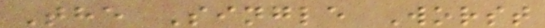The Single Worst
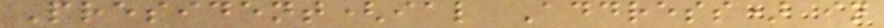President(ial Address) in
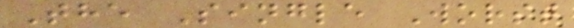The Single Worst
